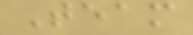Team
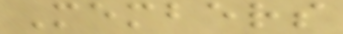Members
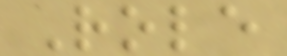Role
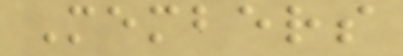Members
